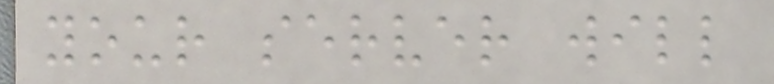your server will
